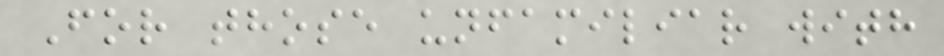For those unfamiliar with
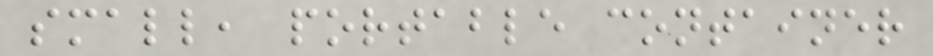small, portable container
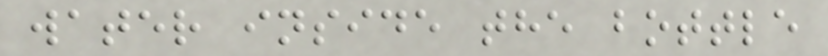water inside the bottle
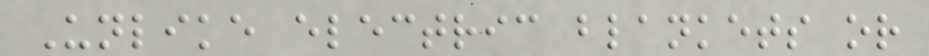Unlike electric blankets or
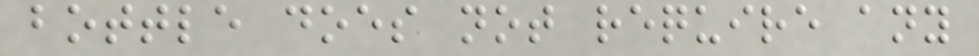bottle does not require any
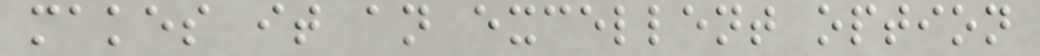makes it an excellent option
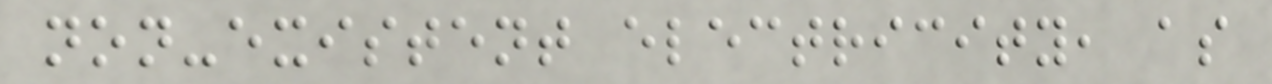non-existent electricity, as
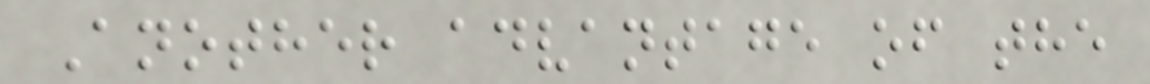Another advantage of the
